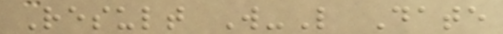Result W-L Date
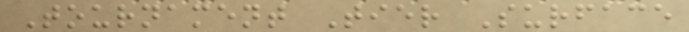Tournament Tier Surface
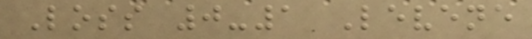Loss 0-1 Levene
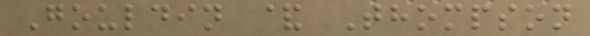Gouldin & Thompson
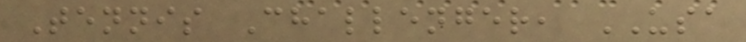Tennis Challenger, USA
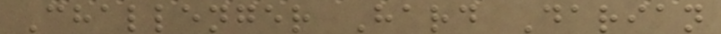Challenger Hard Darian
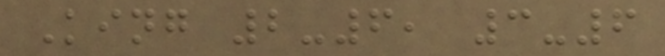King 2-6, 3-6
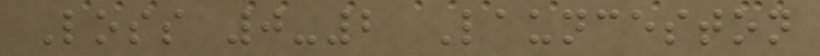Loss 0-2 Launceston
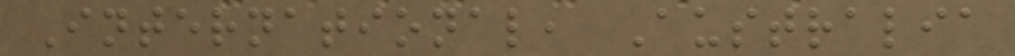International, Australia
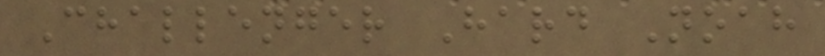Challenger Hard Noah
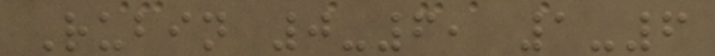Rubin 0-6, 1-6
